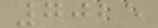7025
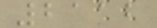2112
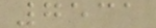7531
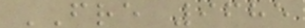FRE 9685
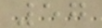57
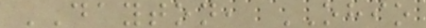DAYTON, OHIO
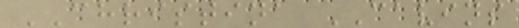CHRISTINA CAVINS
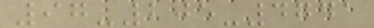97-205-4741
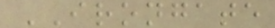IRONGATE
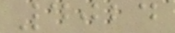4024
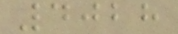4028
